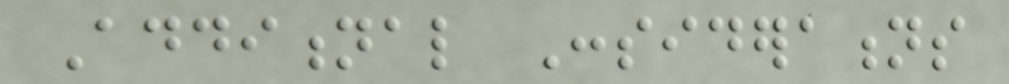Additional Considerations
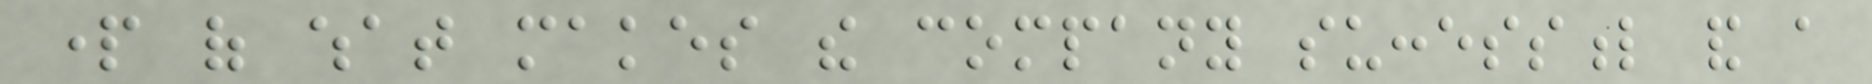part of what makes the company successful and a
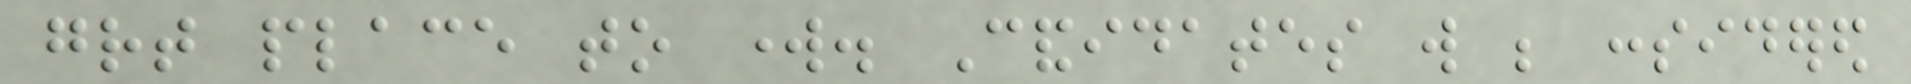great place to work. Candidates will be considered
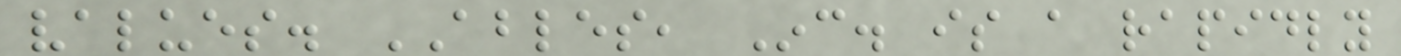values. ABLES, Inc. is a rapidly
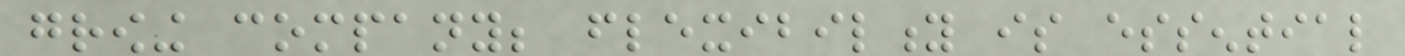growing company; flexibility is essential
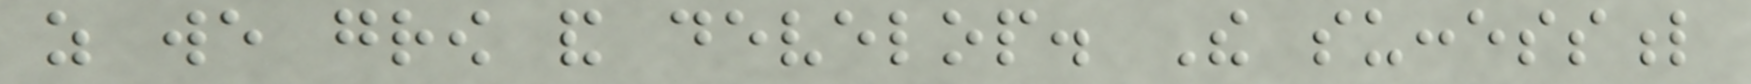as we grow and develop. The successful
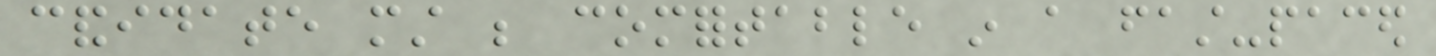candidate must be comfortable in a fast-paced
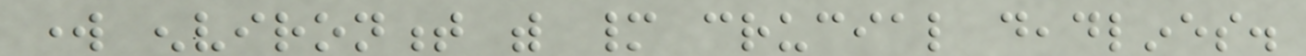work environment with many crucial deadlines.
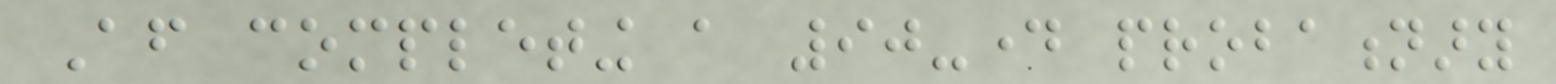After completing a 90-day probationary
